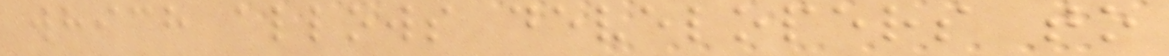which allows developers to
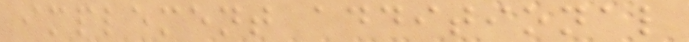implement additional
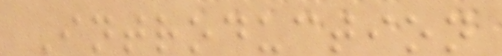Introduction
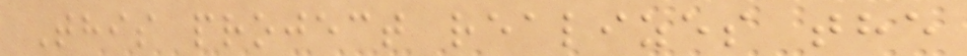This project realizes the
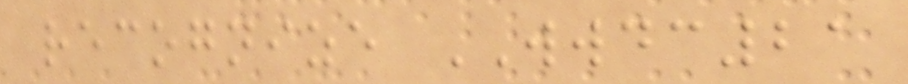recognize WWDC21
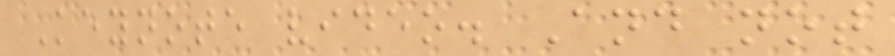Keynote video. And not
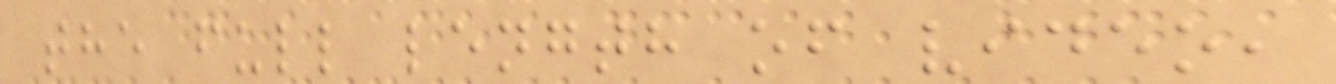the full length of video,
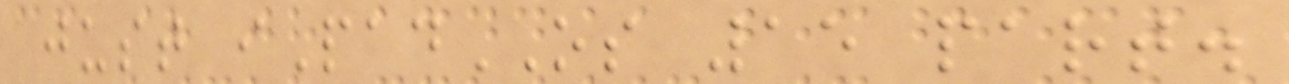just iPadOS 15 part.
